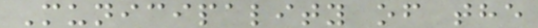Municipality of the
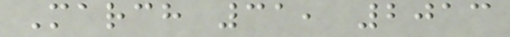March 31, 2013
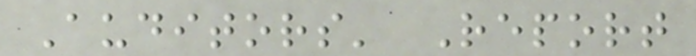Auditors' Report
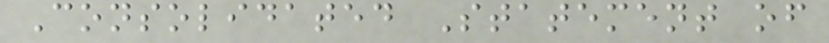Consolidated Statement of
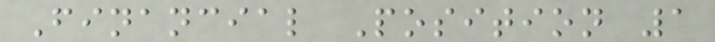Financial Position 1
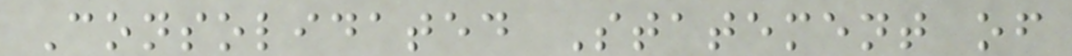Consolidated Statement of
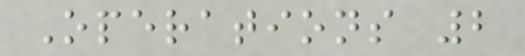Operations 2
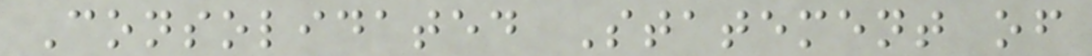Consolidated Statement of
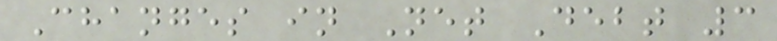Changes in Net Debt 3
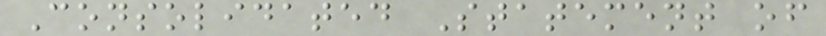Consolidated Statement of
